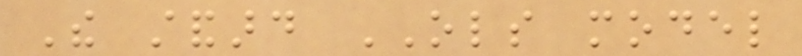The standard OLS model
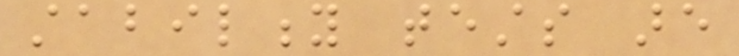stability tests are
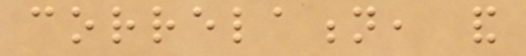correlation, and
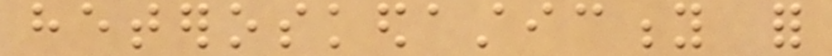heteroskedasticity for
